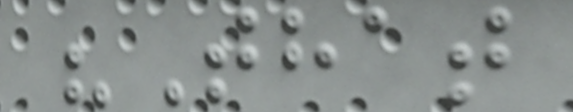"That
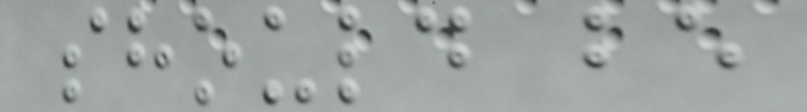should be
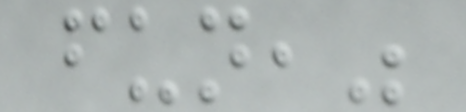fun,"
